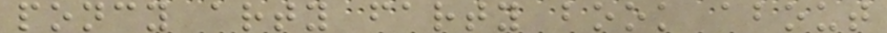poncy arty farty book about
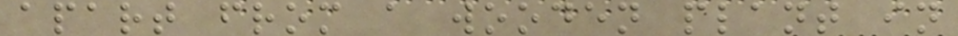apart from a wooden plant in
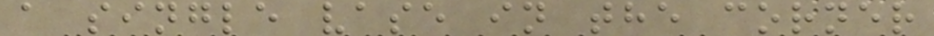a single vase in the corner
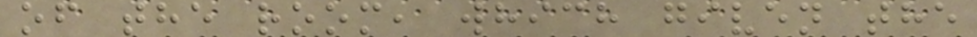of the room, which given the
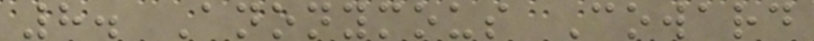8. Anonymous Coward
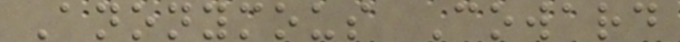Anonymous Coward
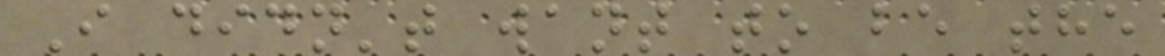I didn't want to be the
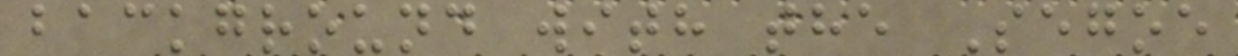background with the Segoe
